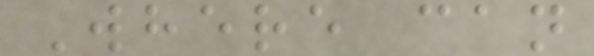Where can
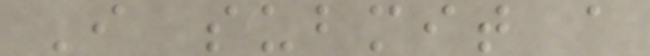I submit a
